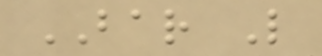BAR L
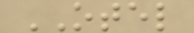OTEL
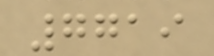7719
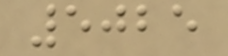5025
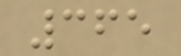365
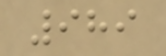989
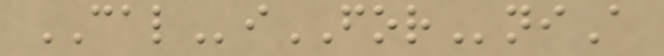CALiFORniA
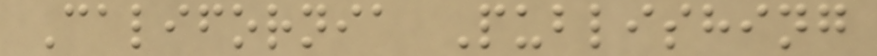California Publishing
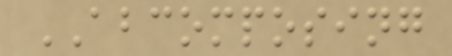ABCOMPOSING
